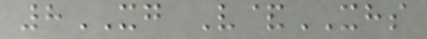8XG V&XHS
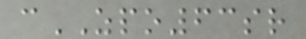cZPO63sr
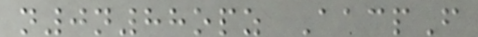n0n88opz AacpF
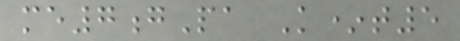me7gPa K*t5
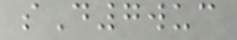sD7wuc
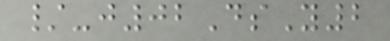/-j02DsY2
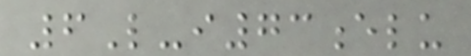6L-i73elu
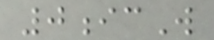0icW
